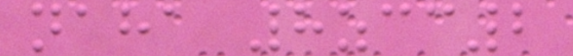naha 8zcc2
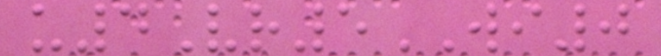u4Vr5WI0
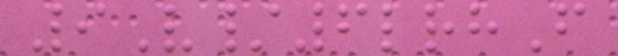9V/6lrhF
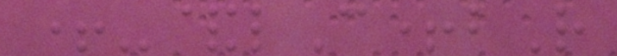+-&lC+bR
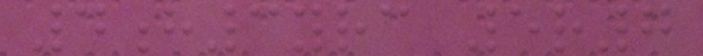4h3yrc 5r7
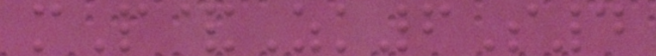mP&Zk6S4
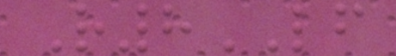R8LF
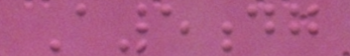A5dg
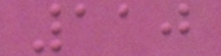110
